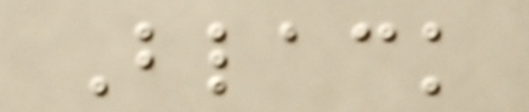Black
